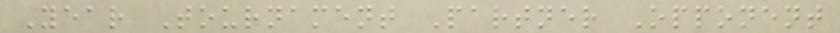Year Tournament Partner Opponent
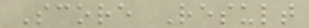Score Result
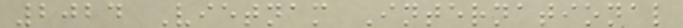2024 Vietnam International
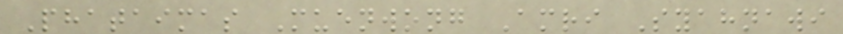Phataimas Muenwong Amri Syahnawi
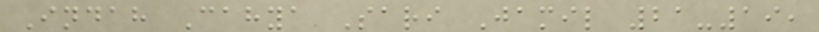Indah Cahya Sari Jamil 21-19,
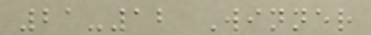21-12 Winner
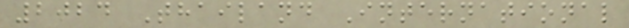2024 Thailand International
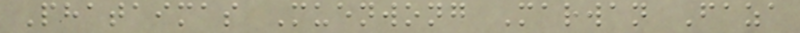Phataimas Muenwong Marwan Faza
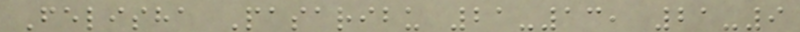Felisha Pasaribu 21-13, 21-9
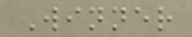Winner
